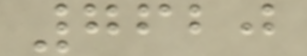7620
